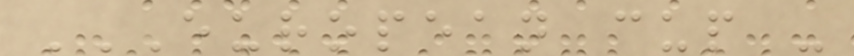EUROPEAN CUP -
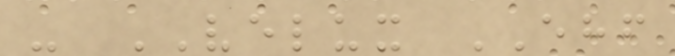- VELUX EHF
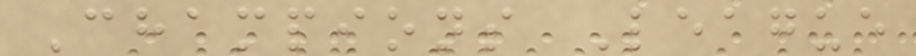Champions League
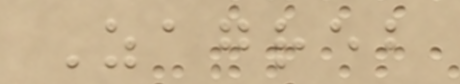Zagreb
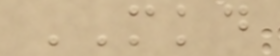MKD
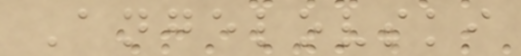Angelovski
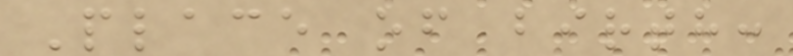Place of birth:
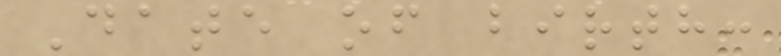Date of birth:
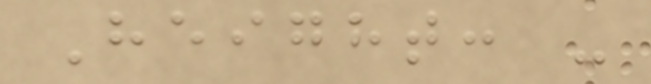Height: -
